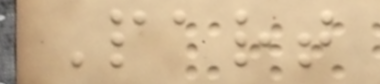Part
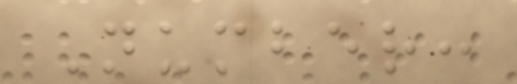Number:
